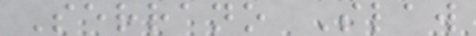Serrano Slaw
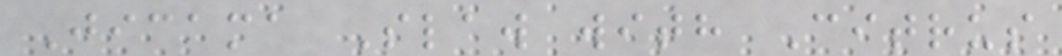Jicama Slaw with Citrus
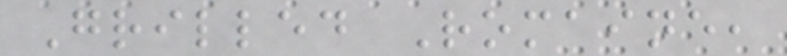Grilled Romaine,
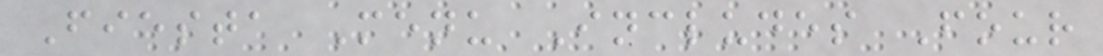Fiesta Menu Includes Four
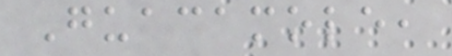Guacamole,
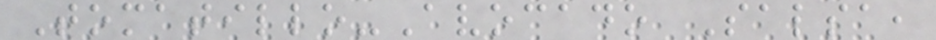Tomatillo-Avocado Salsa,
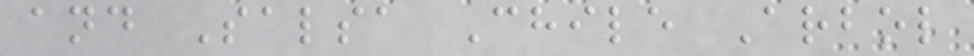and Salsa Chile Arbol
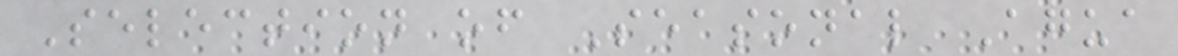Selection of Seasonal Agua
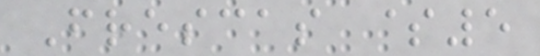Frescas $5
